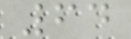64
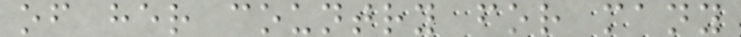of her country for many
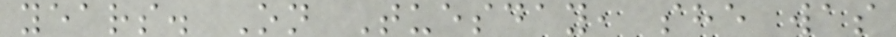years. On Tuesday, she was
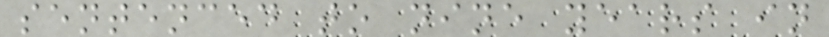sentenced to nine years in
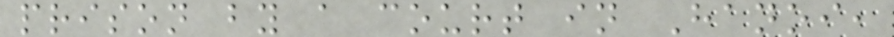prison by a court in Hanoi,
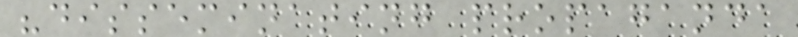"disseminating propaganda
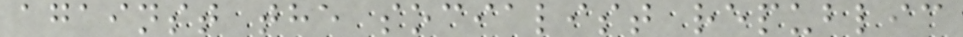against the socialist republic
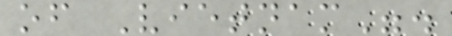of Vietnam".
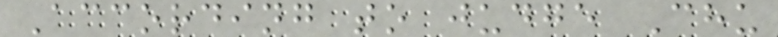According to judge Chu
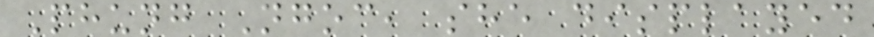Phung Ngoc, she displayed
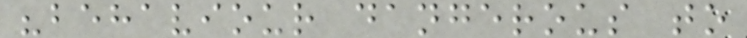"behaviour dangerous to
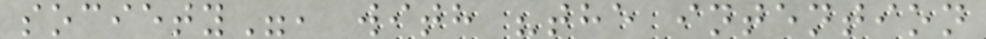society", with "the intention
